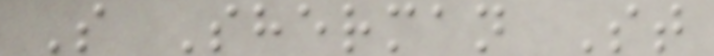S Sherman St
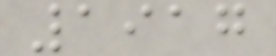1917
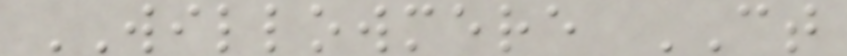WILLOWMERE CT
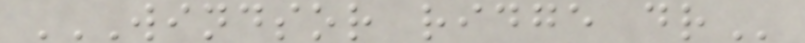WINDSOR RIDGE DR
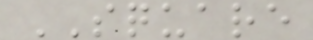SQUARE
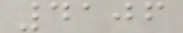4106
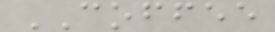COFFEE
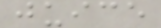juice
